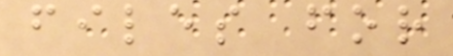files for
